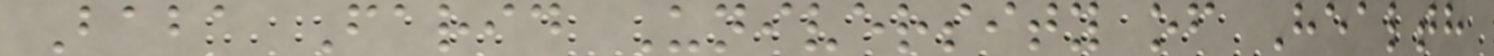Baba Farid University of Health
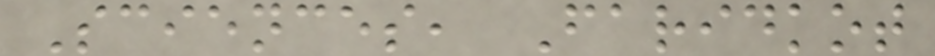Sciences, Faridkot
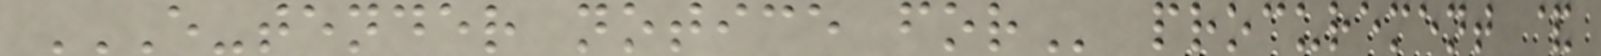E-TENDER NOTICE FOR procurement &
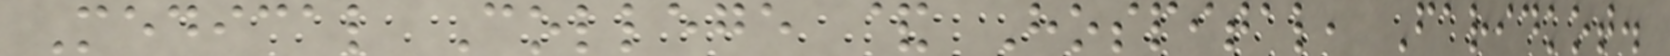Medical College & Hospital, Faridkot.
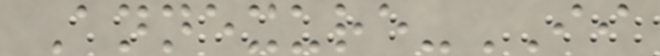Annexure-II
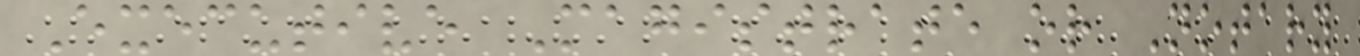Executive Magistrate or Notary
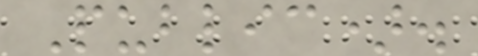Public).
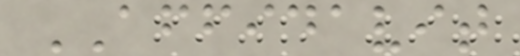AFFIDAVIT
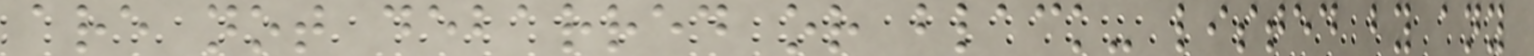are not debarred or black- listed by any
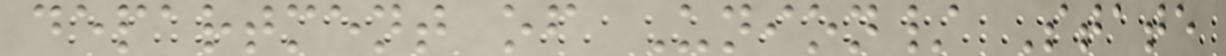department of Union/ State
